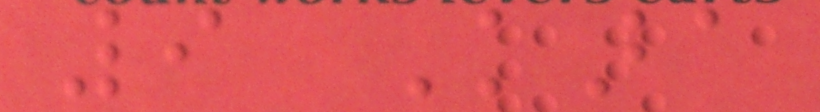9 Kara
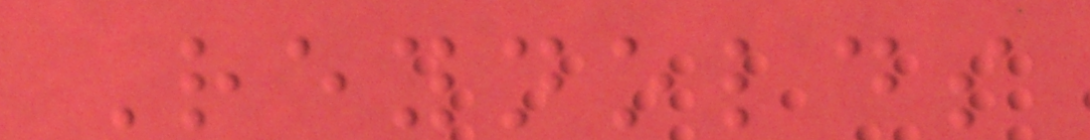Reynolds
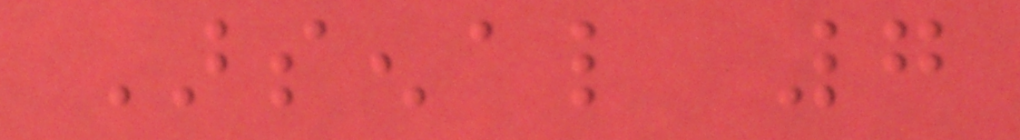Arsenal 7
